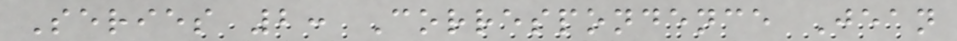Series 2: Correspondence Jean
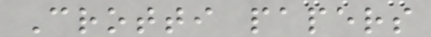Crotti papers
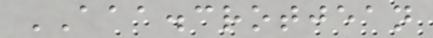AAA.crotjean
